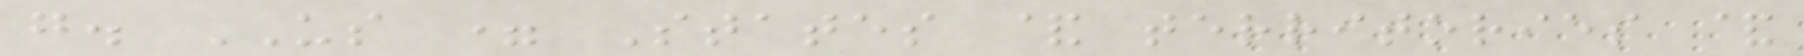g. US = States & territories &
